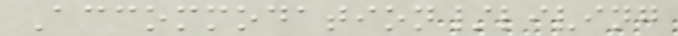Accommodation/living
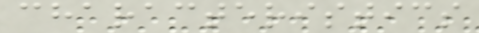characteristics
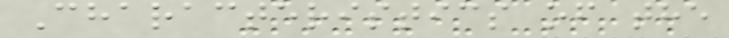Characteristics of the
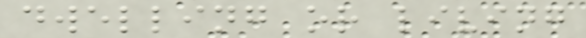dwelling or living
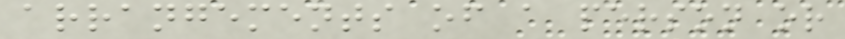arrangements of a person or
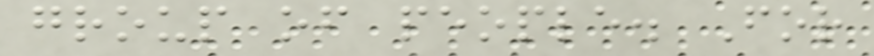group of people. For
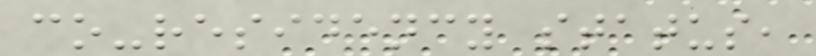co-residency status,
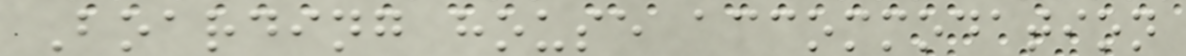Boarding house accommodation
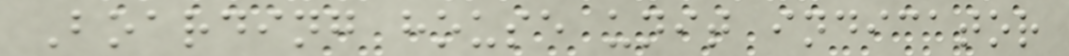Boarding house unit indicator
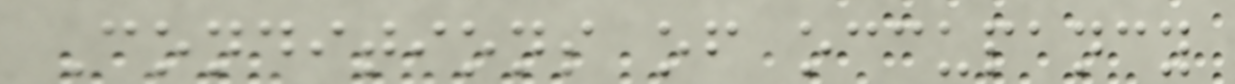Conditions of occupancy
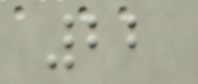22
